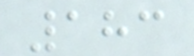183
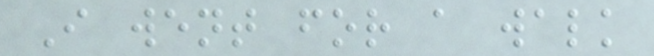I went for a walk
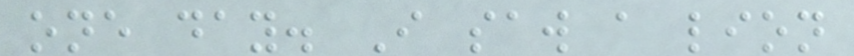one day. I saw a lion
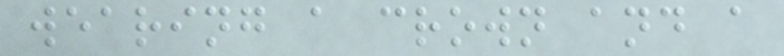wearing a crown and a
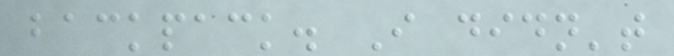backpack. I didn't
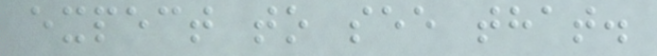expect to see that.
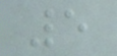5
